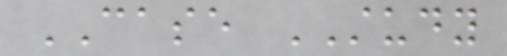CASE STUDY
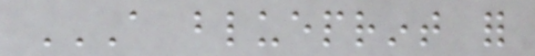A BLUEPRINT FOR
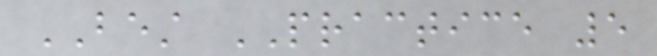BEST PRACTICE 5
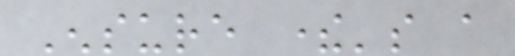Ensure there's a
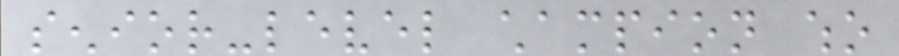senior-level champion who
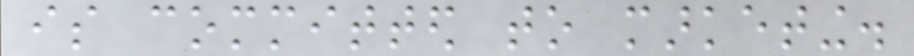is committed to marketing.
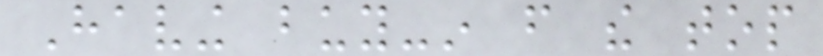Having buy-in from the top
